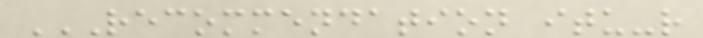RECOMMENDATION ITU-R
